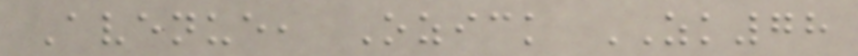Avenue, Ozick ZK78
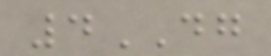4DG
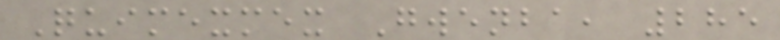Quimexmex Gwenba, 285
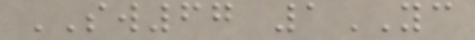SW67 1YC
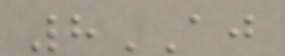8AJ
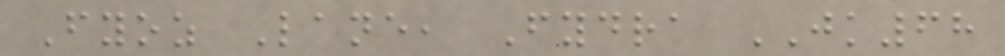Fyoz Lane, Fydra JK68
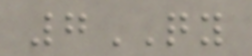7QY
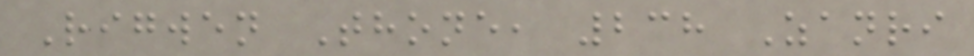Rigwen Thone, 238 Zanri
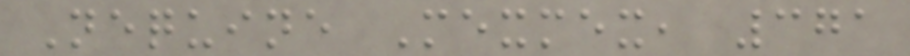Nequine Mexmex, 371
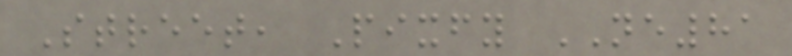Street, Pixfy NE81
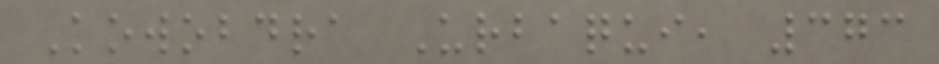Kowobdra Urbaqui, 373
